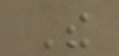The
